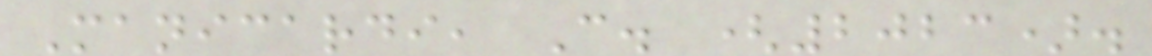Manicardi, C. (2023).
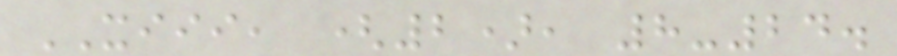XIII, (2), 8-24.
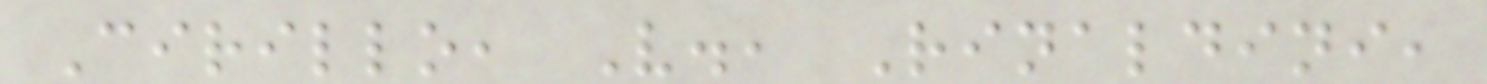Cirillo, V., Rinaldini,
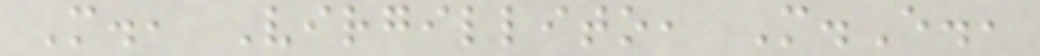M., Virgillito, M.E.,
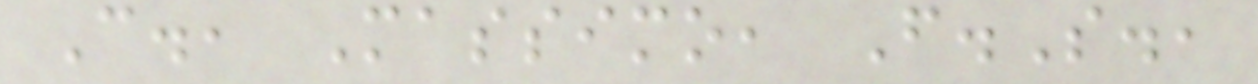C., Massimo, F.S.,
